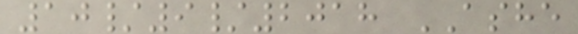10/9/2018 ASHE
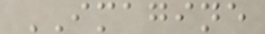IMAGINE
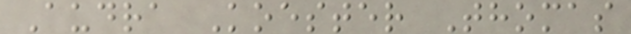Audra Koester Thomas
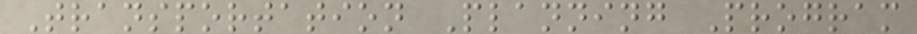Transportation Planning Program
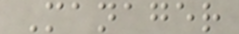Manager
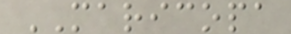MARICOPA
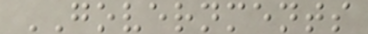GOVERNMENTS
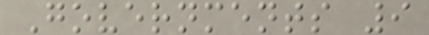Governments 9
